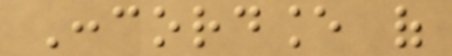Concordance of
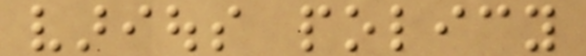various policy
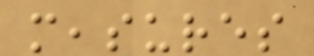measures
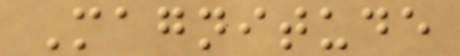Magnitude
